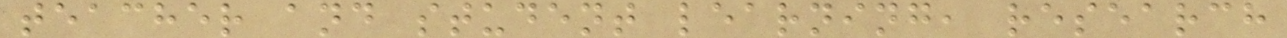teacher and student learning, research
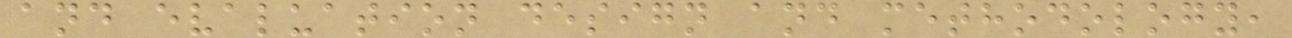and evaluation design and methodology,
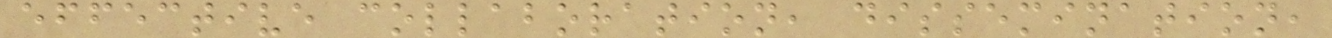effective collaboration, dissemination,
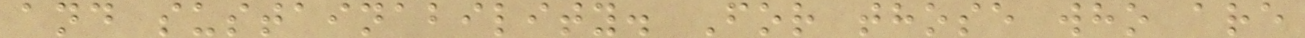and sustainability. For those who are
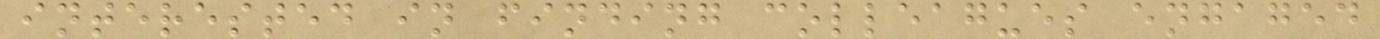interested in finding colleagues engaged
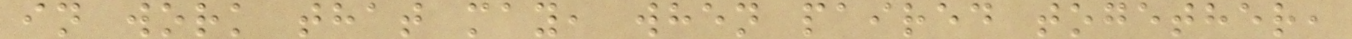in work that may, when paired together,
